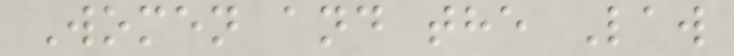Women and the Law
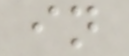in
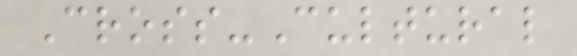Cross-Cultural
